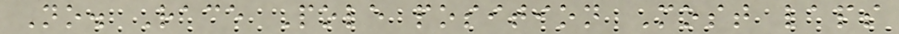No. Race Pole position Most laps
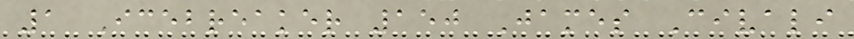1 Icebreaker 150 James Civali
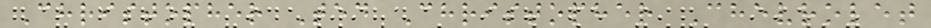Christopher Ted Christopher Chevrolet
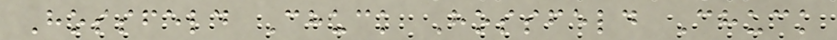Hossfeld Chuck Hossfeld Chuck
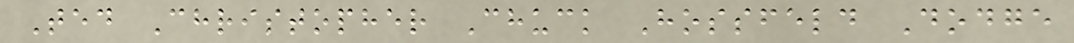Ted Christopher Chuck Hossfeld Dodge
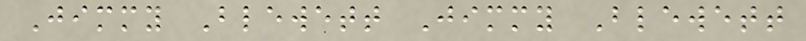Jimmy Blewett Jimmy Blewett
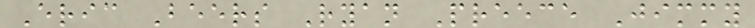Eric Beers Ryan Preece Jimmy
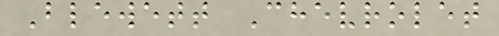Blewett Chevrolet
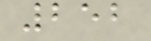252
